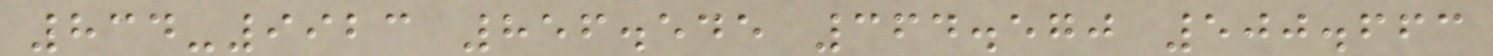834-9923 856.545 364.570 500.663
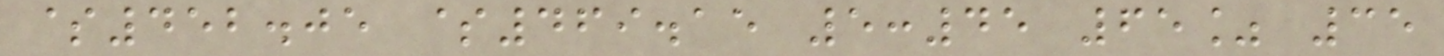$452.05 $469.15 5:45 65% 35
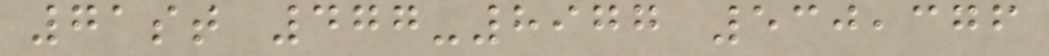71st 477-8977 530,376
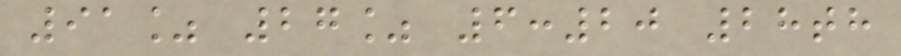91% 27% 6:20 28th
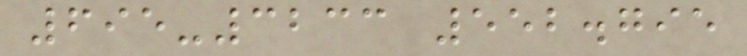695-3233 552.795
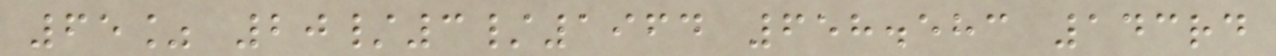65% 20/3/1964 658.583 143rd
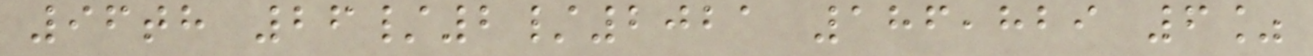96th 26/2/2021 186,829 6%
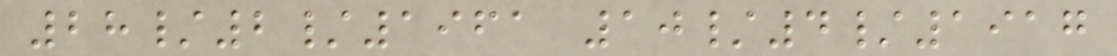28/2/1961 10/4/1917
